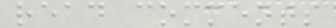read comments
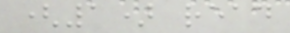(1) read
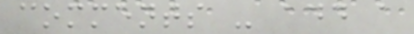comments - add a
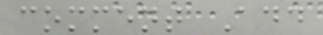comment Add
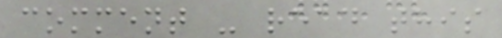comment - read this
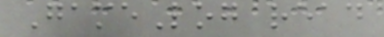GameLog read
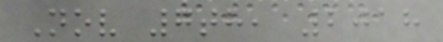Nov 7th, 2018
